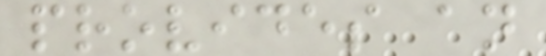provides an
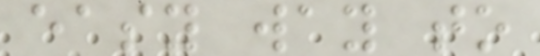easy way to
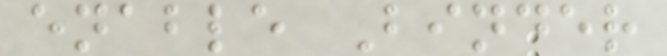enable Binder
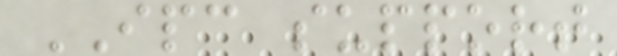IPC support
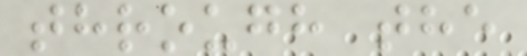through the
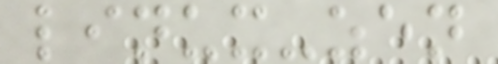linux-zen
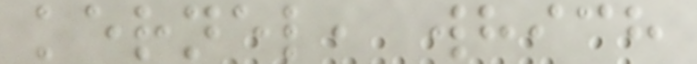kernel, which
